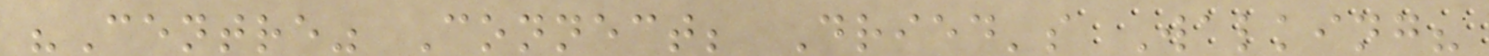"Centre" Connect; Dried's Walking?
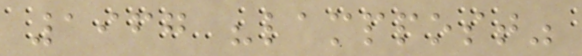1967 "lamppost"
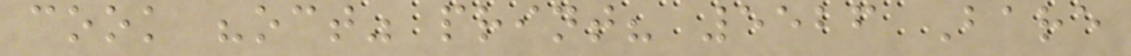cook "oct" print? 5526 Bare
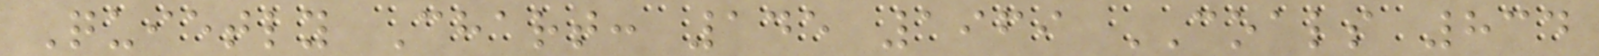Quietly Chart: 145 1969 COALS 834
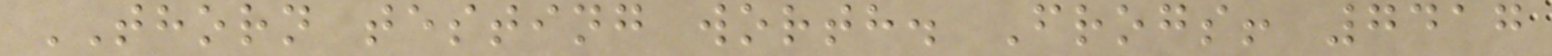THORN testing worth. Frogs! 7417
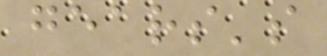gears's
